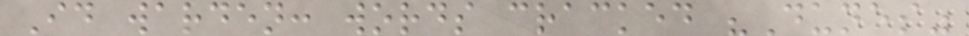Id warden: words cracked "Dunes"
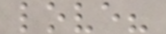love?
